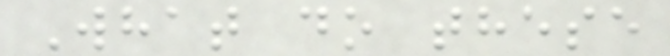What do these
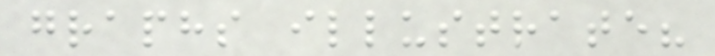graphs illustrate?
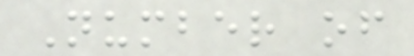Number of
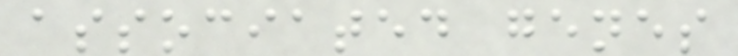associated genes
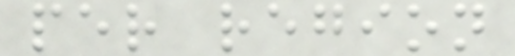per region
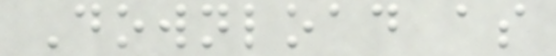Download as
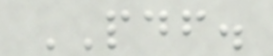PDF.
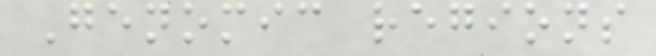Genomic regions
